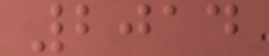2014
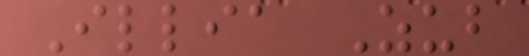Illia Zub
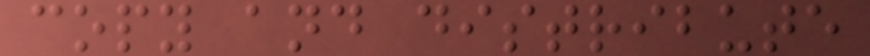copy and distribute
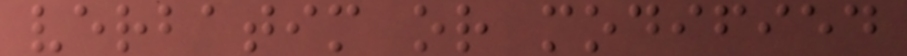verbatim or modified
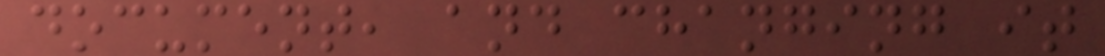document, and changing it
